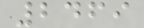2469
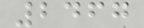2467
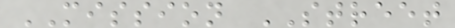MISSION STREET
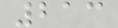213
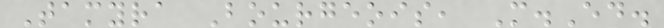Tamyra Bourgeois, M.Ed.
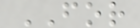FOR
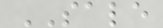SALE
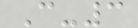C-3
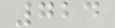724
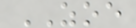ZOE
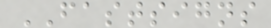FASTSIGNS
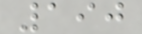190
